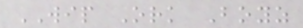WIP Ork Boyz
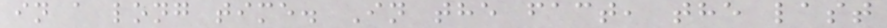in a long time. In the fact, the last
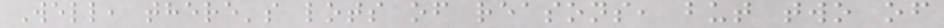Well, there's lots of reasons, but two of
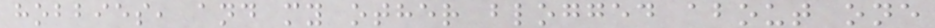hobbies, and my other blogged about one
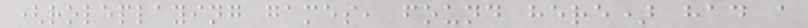(roleplaying games, found here) had a
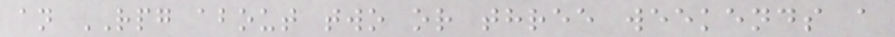an RPG about two or three weekends a
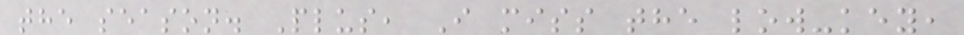the season. Plus, I miss the low-key,
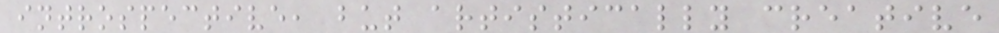introspective, but artistically creative
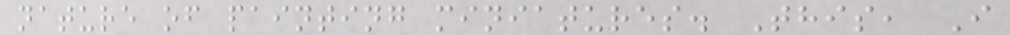nature of painting miniatures. This, I
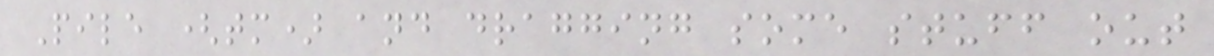Pile (tm) and dragging some stuff out
